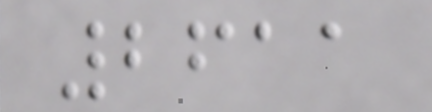2611
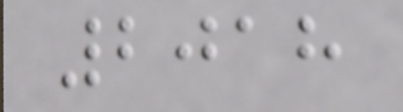2018
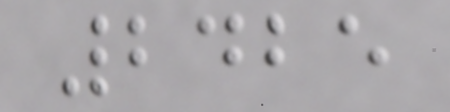2425
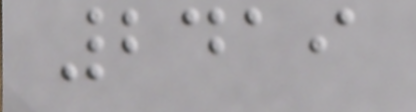2419
